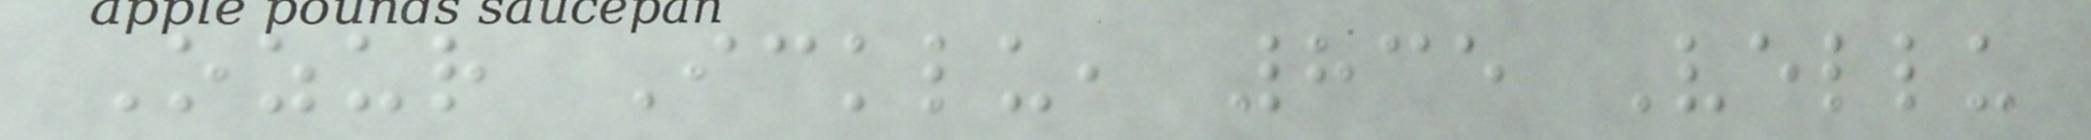Ozur Icklu, 835 Vellu
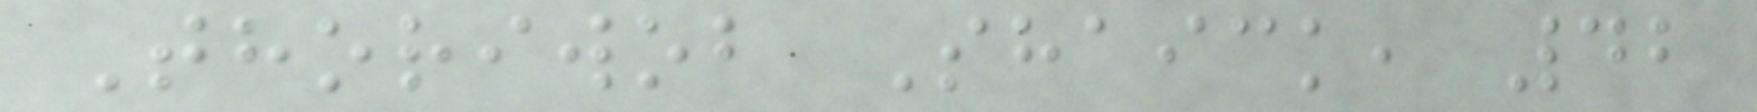Thoriwob Shaick, 42
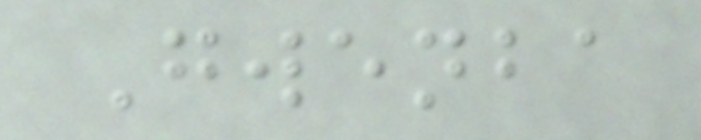Gwenba
